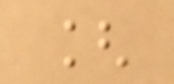[
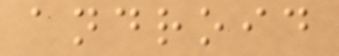android
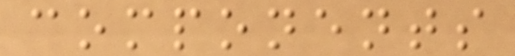components
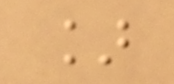]
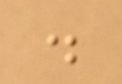.
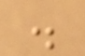.
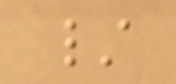/
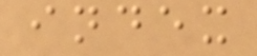index
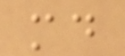md
